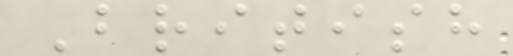British
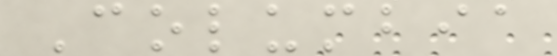Columbia
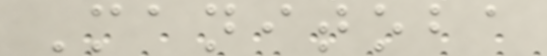Manitoba
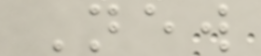New
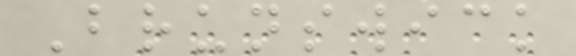Brunswick
